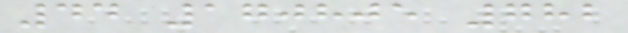44 170805 782
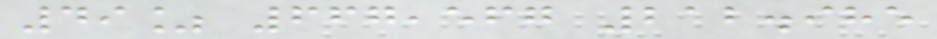49% 667,567 212.985
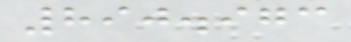890.973
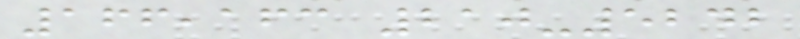166,163 210-5242
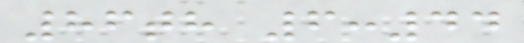86th 6:44
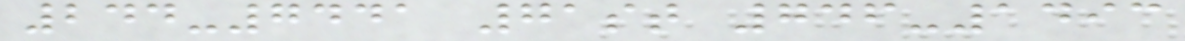244-7441 71st 746-1493
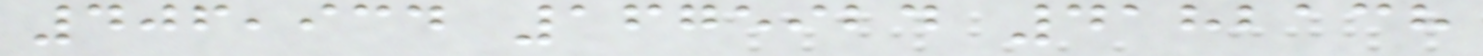406,934 1675924 4182138
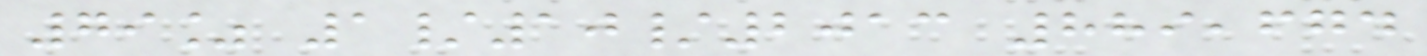79% 1/10/2013 889,674
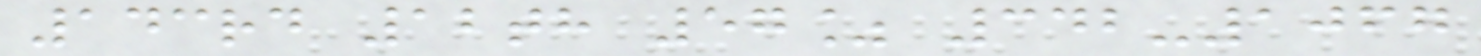143rd 12th 57% 342-1067
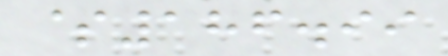$186.99
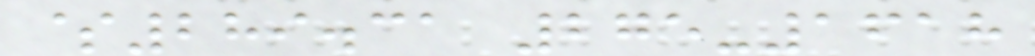$289.31 275-1618
